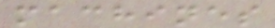machines
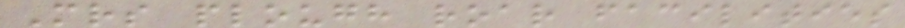Mrs plough roar facilities
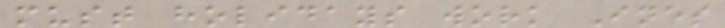must holidays work Ines
